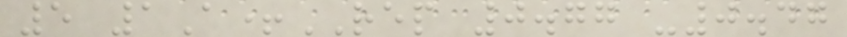5 1A+REP 0.77 -0.47
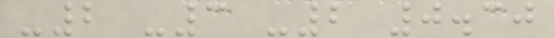-2 -3 -2 0.30
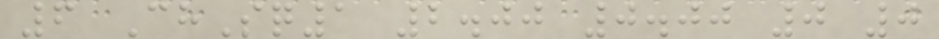6 ChSq1 2.00 0.00 0 0
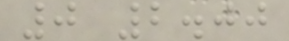0 2.00
